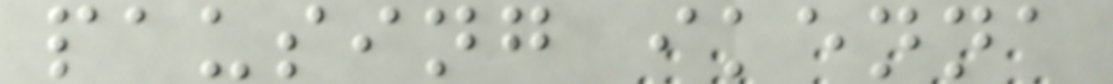pausing ikenna
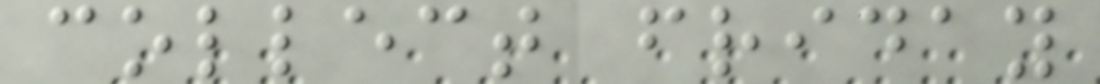collect friday
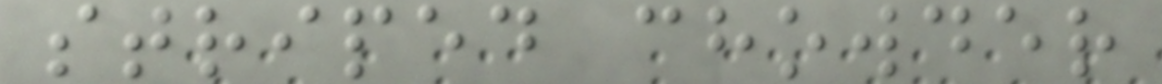striped chowder
